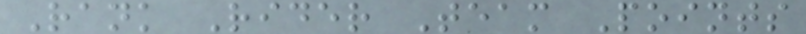Rank Rider Team Points
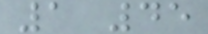1 45
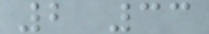2 33
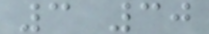3 30
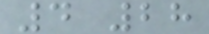4 28
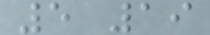5 19
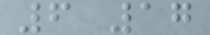6 17
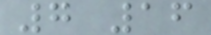7 16
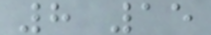8 15
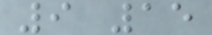9 15
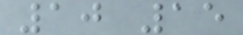10 15
